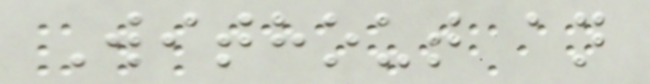Without an
